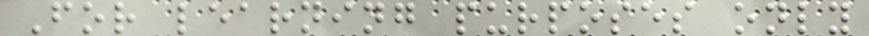For learning purposes only
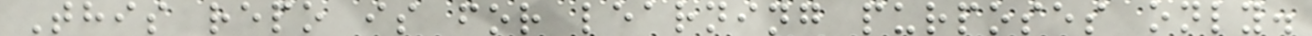This repo is for learning purposes only.
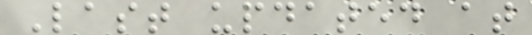Last updated at
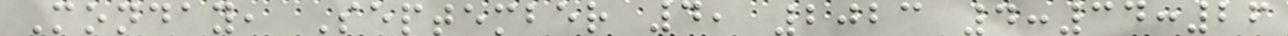Monday, September 4, 2023 4:34:26
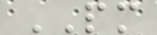PM
